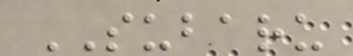SUBARU
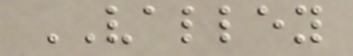VALLEY
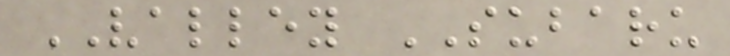VALLEY SUBARU
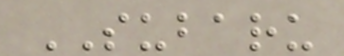SUBARU
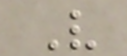V
